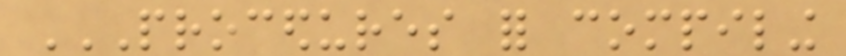PROCEDURES FOR COMPILING
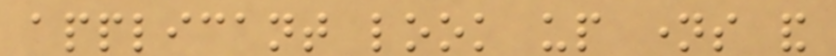applicant look up names and
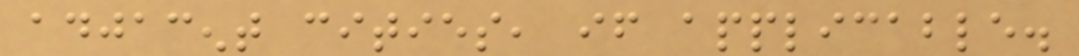adjacent cities, if applicable.
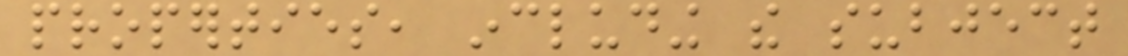properties, including the subject
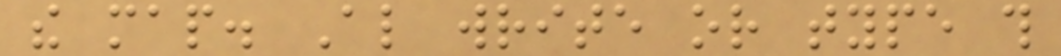the map. Also write or type this
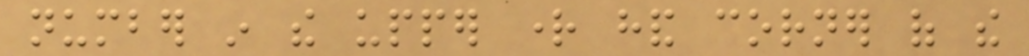number in the upper right hand corner of the
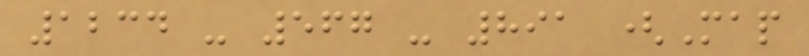1234 - 567 - 891 (Map
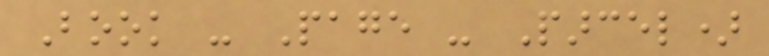Book - Page - Parcel)
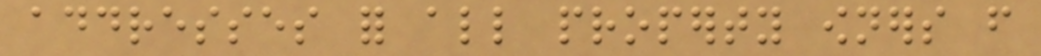addresses for all property owners from
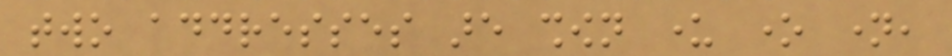two addresses are shown under one name,
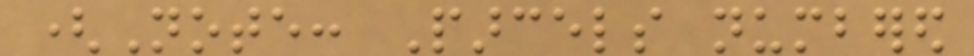(Note: Parcels numbered
